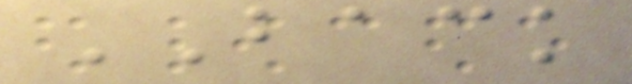BACK
